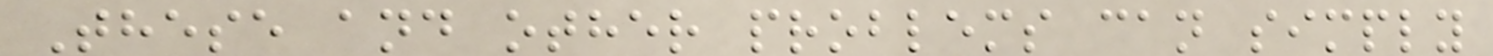These and other problems can simply
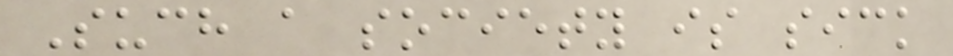Such a society is sick
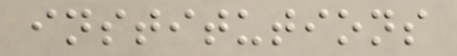institutions
